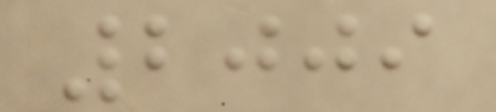2009
